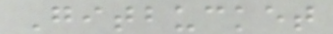Gitbucket
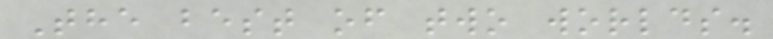The best of two worlds.
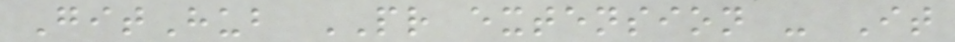GitHub PR extension - It
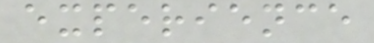experience
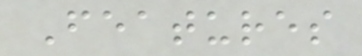Features
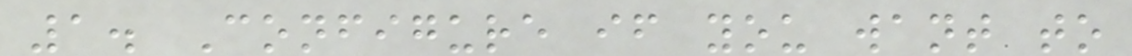1. Configure if you want to
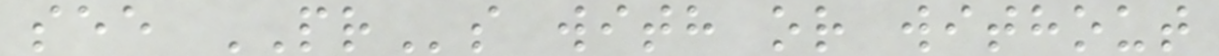see PRs with or without
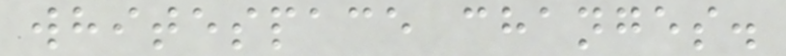whitespace changes.
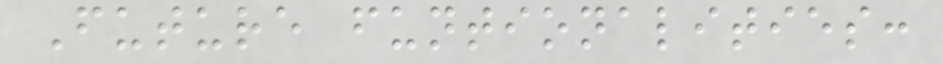Future funtionalities:
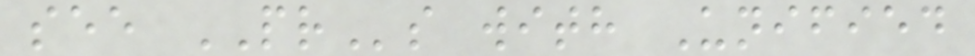see PRs with Unified
